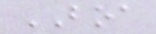BOA
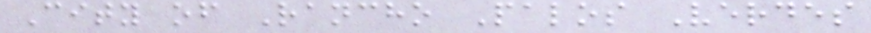City of Rancho Palos Verdes
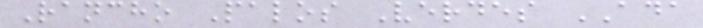Rancho Palos Verdes ADA
